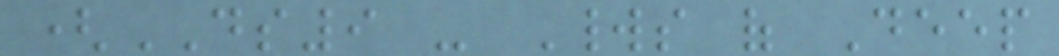(DS9 - Worlds of Deep
